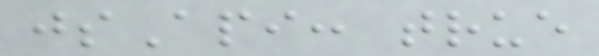jsApi: true
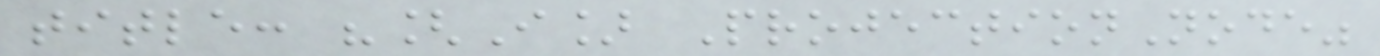title: "[I] ProjectionNode"
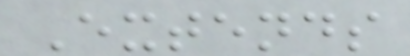Extends
